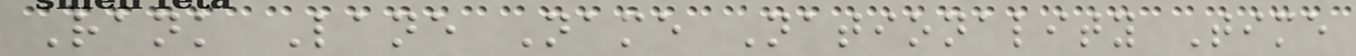Rank Lane Name Nationality Time
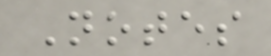Notes
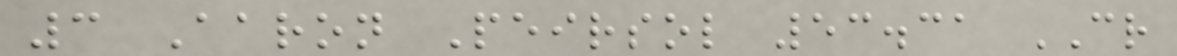3 Aaron Peirsol 53.31 CR
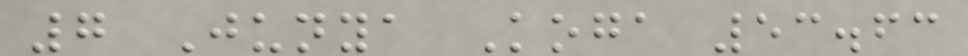7 Junya Koga 53.63
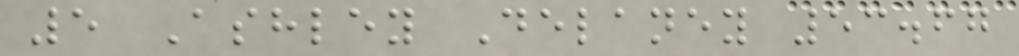5 Ashley Delaney 53.67
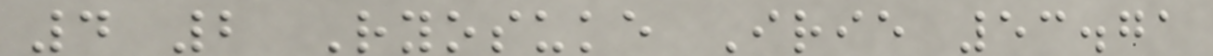4 2 Ryosuke Irie 53.71
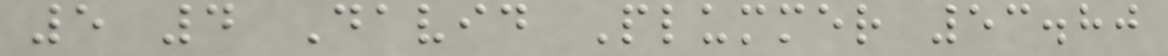5 4 David Plummer 53.80
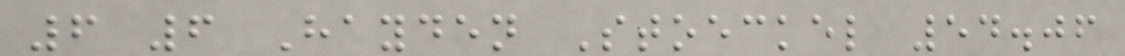6 6 Hayden Stoeckel 54.06
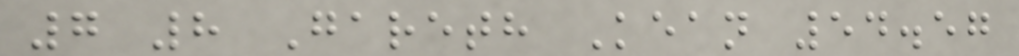7 8 Gareth Kean 54.57
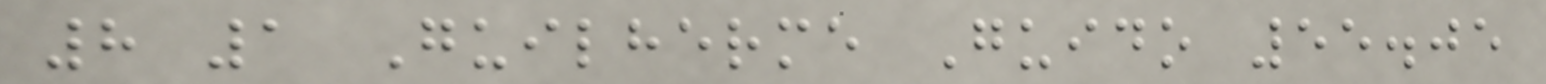8 1 Guilherme Guido 55.05
